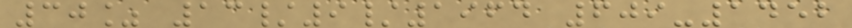30% 13/9/1964 609-1452
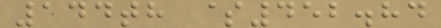144th $452.84
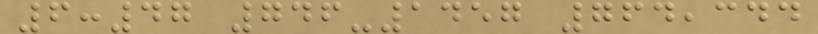6:47 746-1457 764,344
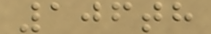106th
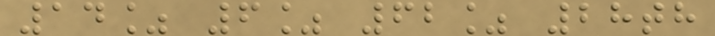14% 6% 62% 28th
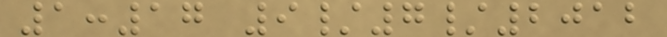1:17 9/7/2012
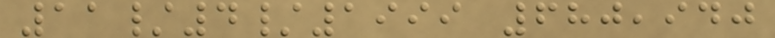11/4/1999 680,940
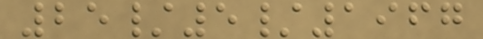25/5/1967
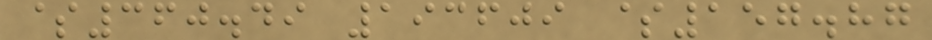$360.49 193609 $157.87
